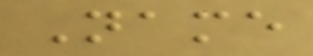Name
